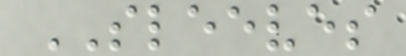SLEEVES
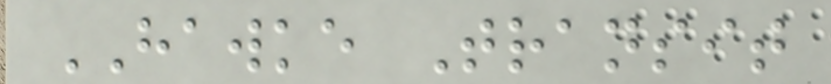HAWKE Transit
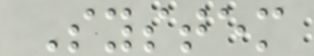System
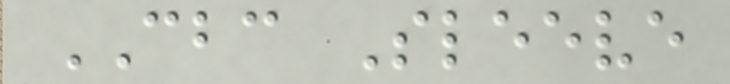CBC Sleeve
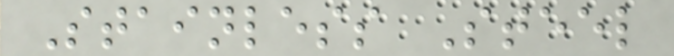Stainless Steel
